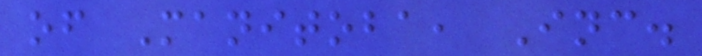of Manitoba, Inc.
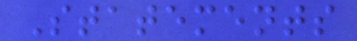Statements
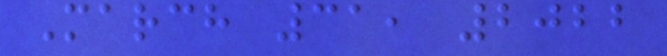March 31, 2022
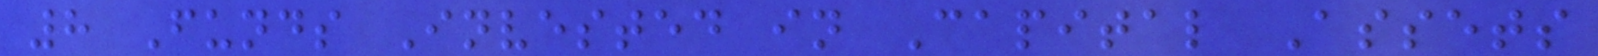8 Funds Invested in Capital Assets
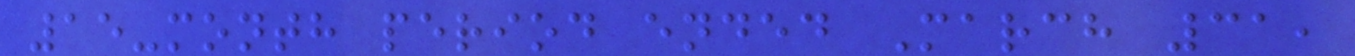15-month period ended March 31,
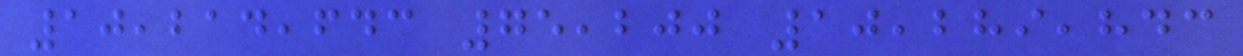10,214,643 75,200 10,289,843
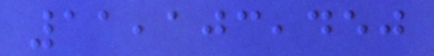11,103,450
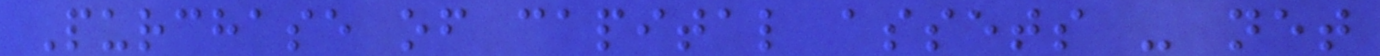Purchase of capital assets - net
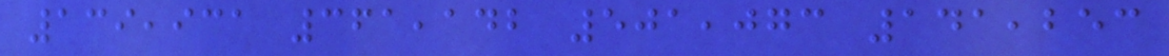139,931 361,142 501,073 141,253
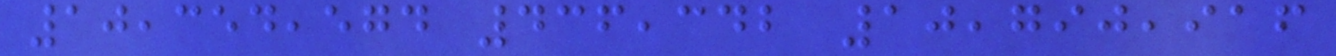10,354,574 436,342 10,790,916
